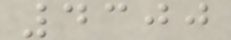4300
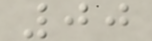00
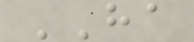HA
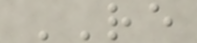RE
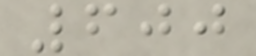600
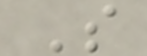S
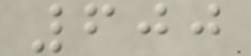600
